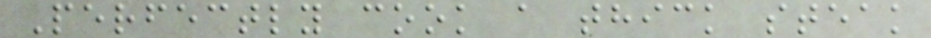Perfectly cook a thick steak
